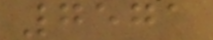7571
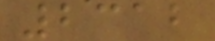2312
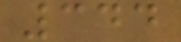344
